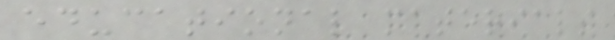educational materials
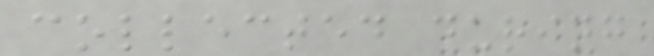collected during
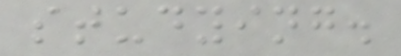studying.
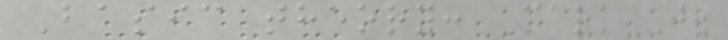Basic theory: Mark J.
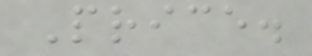Price.
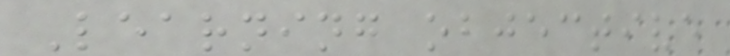Learning objective
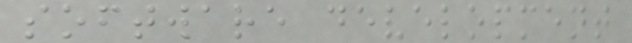software development
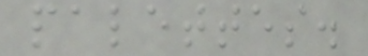palettes.
